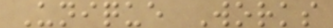Unique Works
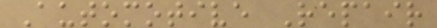Automotive Repair
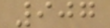907
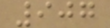907
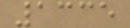1335
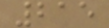215
